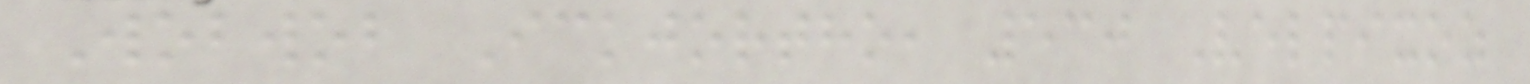Wobwob Ickjortho, 530 Velpixoz
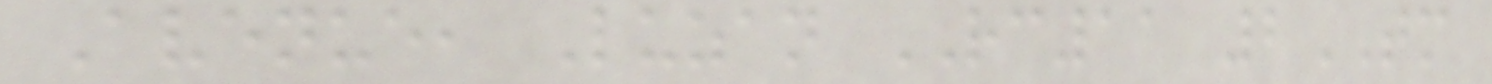Avenue, Luzan RC11 2TM
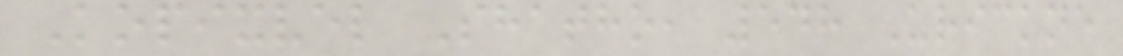Kopixvel Shatho, 548 Urickne
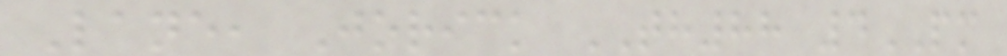Lane, Jorick TH88 4PM
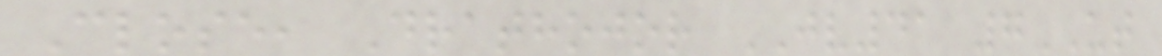Close, Drathojor JV41 7UT
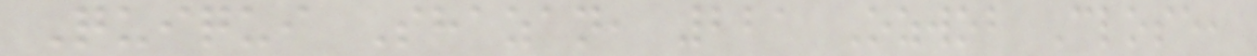Quiqui Shazan, 221 Ozwob Close,
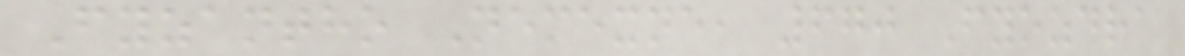Fyzantho Nemexne, 670 Fyozdra
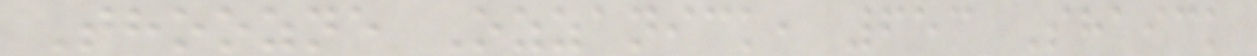Thoozne Ozzanick, 653 Shaick
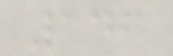146
